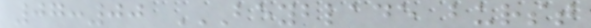07:00 BEYBLADE BURST
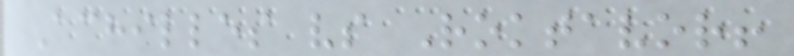Achilles vs Roktavor!
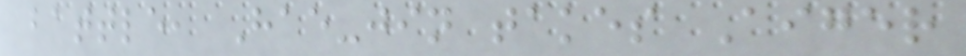battle, Hae-jin takes Aiger
